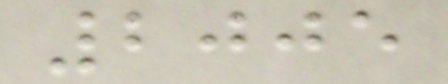2005
